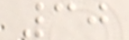30
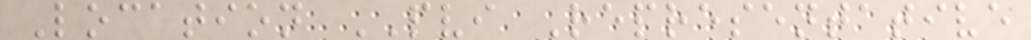Location PVI Representative
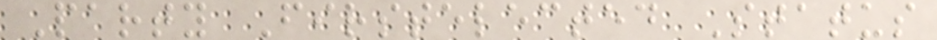Party Firstelected Status
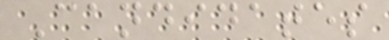Candidates
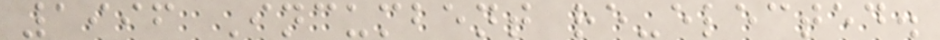1996 Incumbent re-elected.
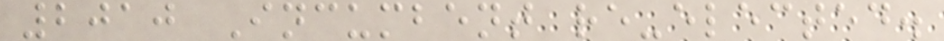2010 Incumbent re-elected.
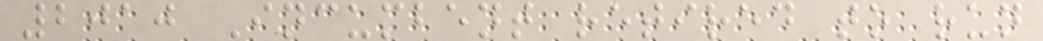2010 Incumbent retired to run
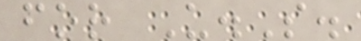for U.S.
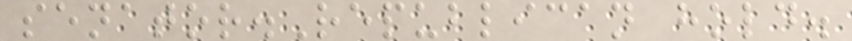senator.Republican hold.
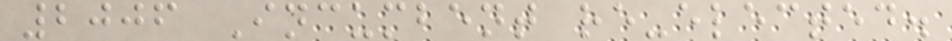2006 Incumbent re-elected.
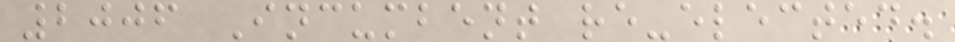2006 Incumbent re-elected.
